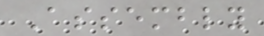Assembly
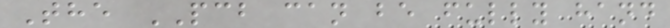The PCB can be fully hand
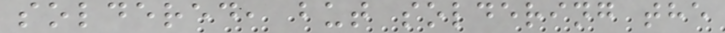soldered, but soldering the
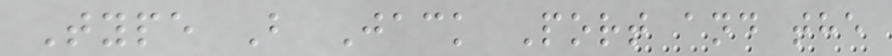Type B Jack Port and the
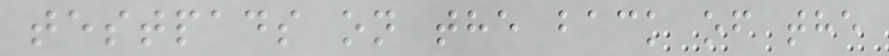testpads on the back of the
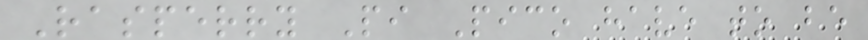Rasperry Pi Pico have to be
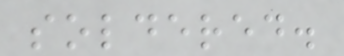soldered.
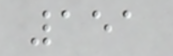151
